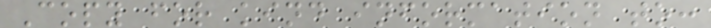Copy for kind information to:
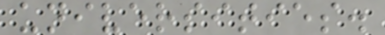universities.
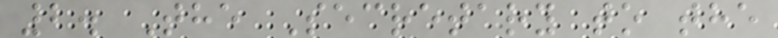2. The Secretary to the
